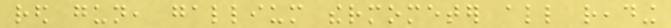red gun, gallium thermometer all reading
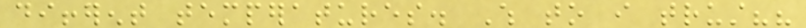different temperatures. Which to i trust??
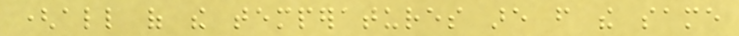(all of the temperatures are from the same
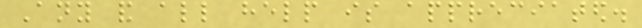Any and all help is appreciated.
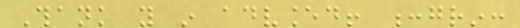Thank you in advanced! :grin:
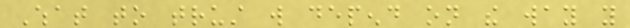What to trust will depend on the way you
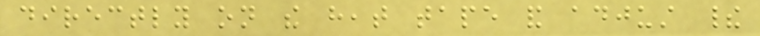directly on the heat tape and adjust their
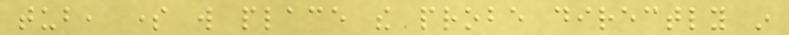tub, some will place the probe directly in
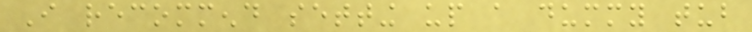I recommend setting up a dummy tub
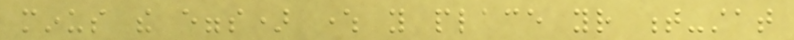minus the eggs) where you place your t-stat
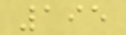195
